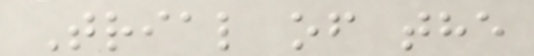Trial of the
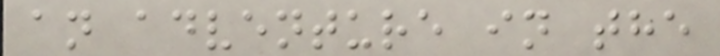an adventure in the
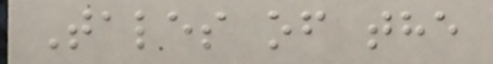Tales of the
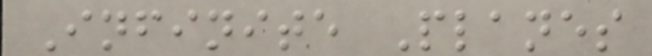Infinite Planes
